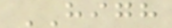HIGH
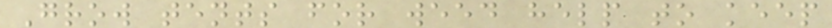Grow tents for weed help to keep
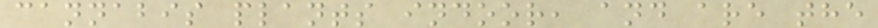cannabis plants indoor, and are the
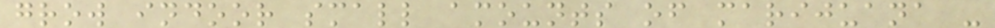grow indoor small amounts of marijuana -
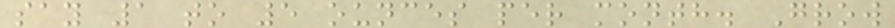say 1 to 5 ounces per month. Grow
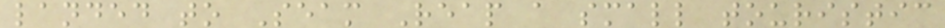landed to Seam Reap a small touristic
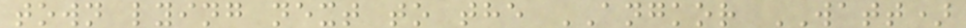town lying next to the ANGKOR WATT)
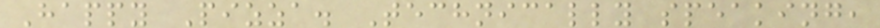Happy Pizza. Technically speaking,
